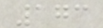173
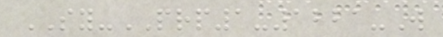SY-PRP1-1221-W
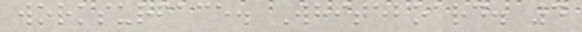worksurface. Whiteboard. 4
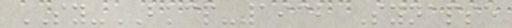SY-BKCP-1932 Synapse
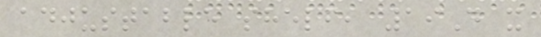adjustable shelf, 19D x
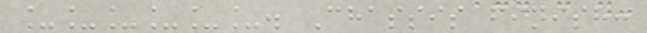______. Chassis finish:
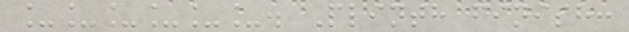______. Plinth finish:
